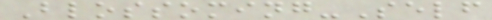Blossoming-Self
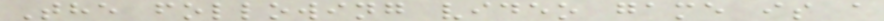The following video game is a
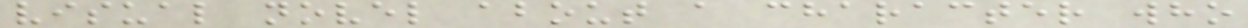visual novel about a character who
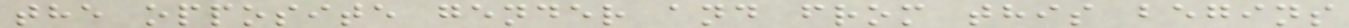the opposite gender and from this begins
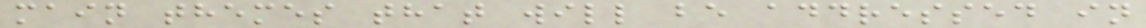main themes that will be addressed in
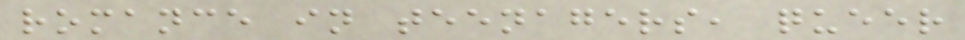romance in teenagers, queer
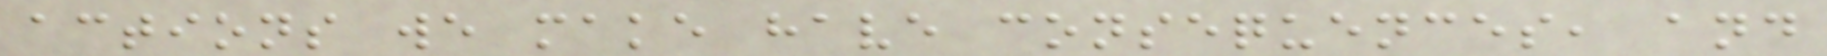actions we make have consequences, and
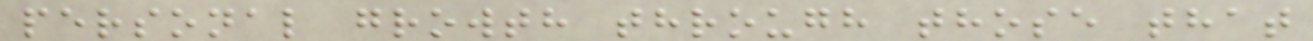personal growth through those that
